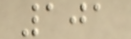101
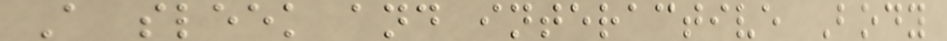A sleek and interactive Body
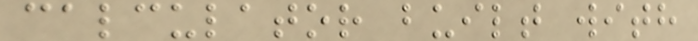calculator built with
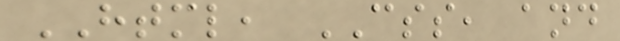HTML, CSS, and
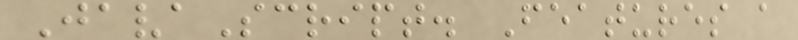JavaScript. Features a
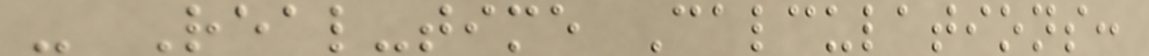- Real-time Calculations:
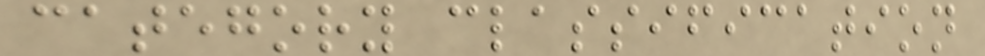category classification
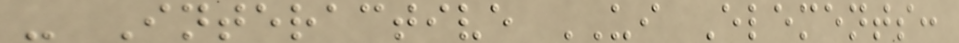- Interactive UI Elements:
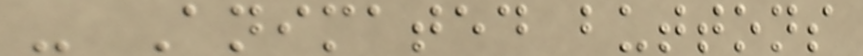- Animated buttons
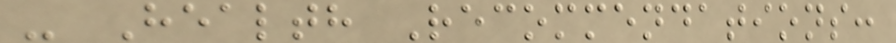- Health Recommendations:
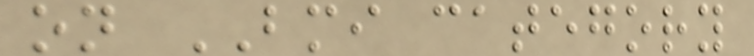on BMI category
